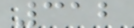312
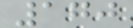170
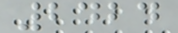2424
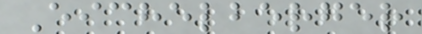Eichelberger
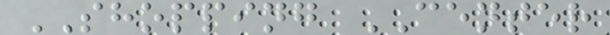SHOPPING CENTER
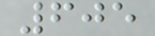605
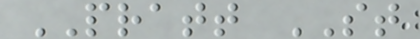PRATT ST
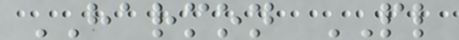HARMON PL
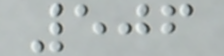506
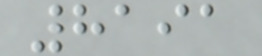8191
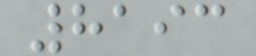8193
